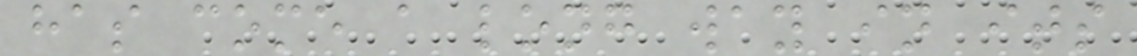has come a long way in its
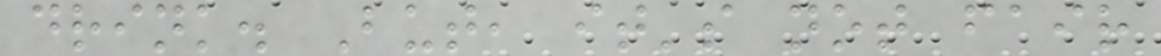drink. But, it's not fair
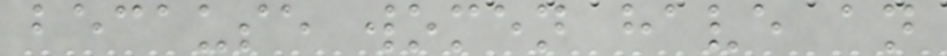because women have an
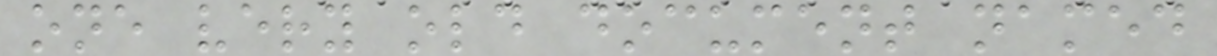one very old document named
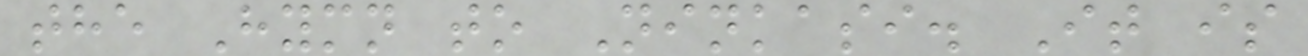the Hymn to Ninkasi. It is
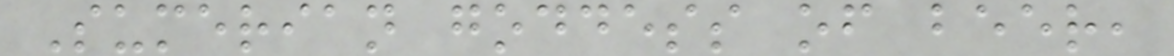Sumerian goddess of beer,
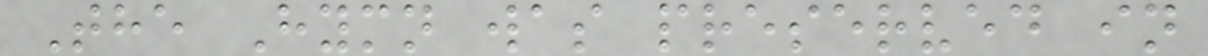The Hymn was preserved in
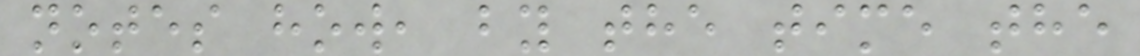notes how, by the time the
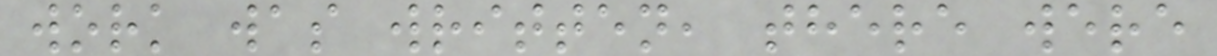work was written, there were
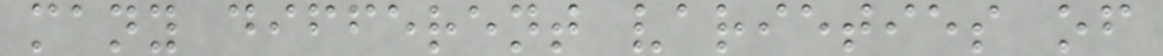many different varieties of
